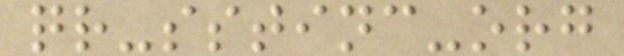qr-sstinc-org
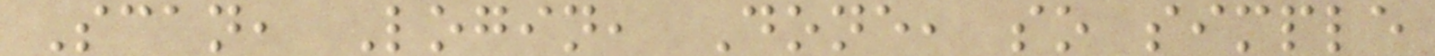Scan, Login, Done, so simple
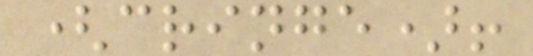(cringe)!
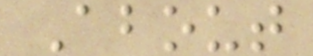About
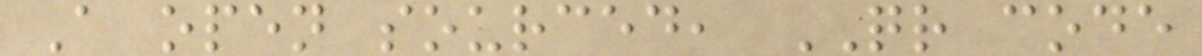A open sourced, QR code
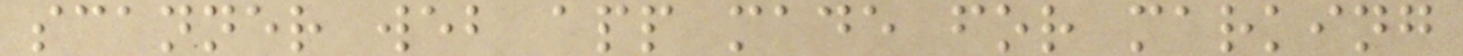scanner web app made for marking
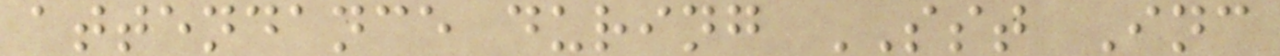attendance during SST Inc
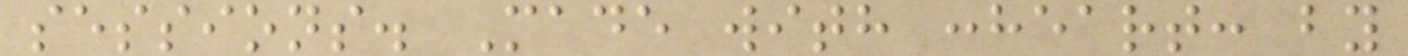sessions. Made with :heart: by
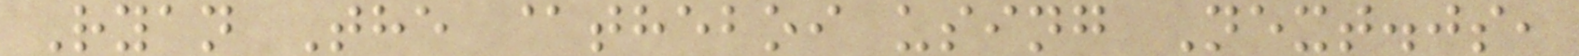Ryan The @theboi using Next.js,
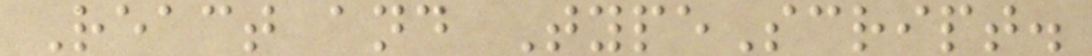React and TypeScript.
